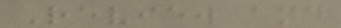Review and
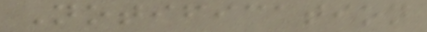Notification
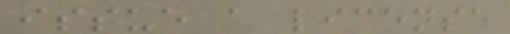issue a license
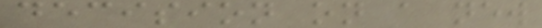decision on a new
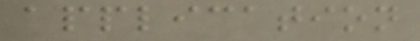application
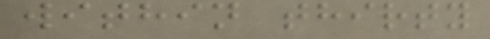within thirty
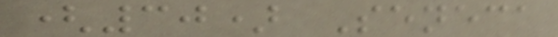(30) Seneca
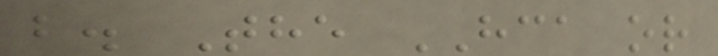b. The HCA or
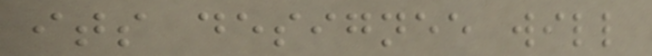its designee will
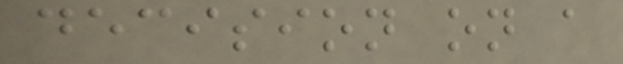decision on a
